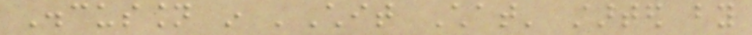Discussion in 'Chit Chat' started by
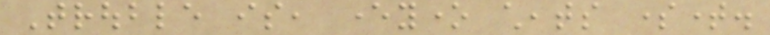Trouble is, everyone cheats sometime.
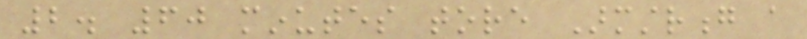2. 60 minutes tore Armstrong a
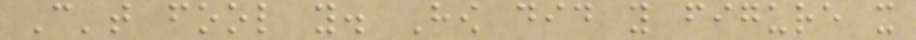Can't fool you. How did you figure it
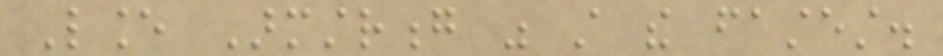Lance Armstrong was still the fastest.
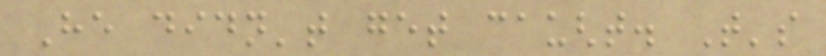He didn't get caught. That's
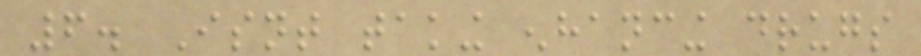6. Isnt taking enhancing drugs
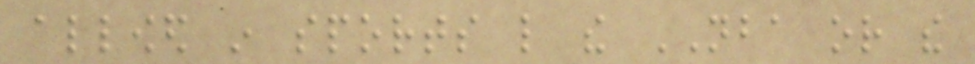allowed in sports like the NBA or the
